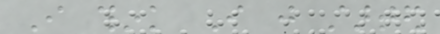I think I just started
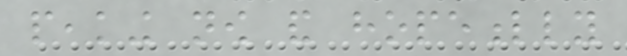peaking now and hopefully
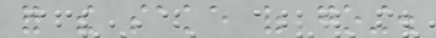for the sake of going.
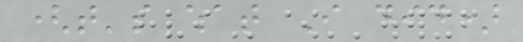(that's what I did)
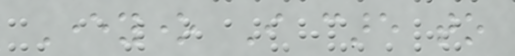Everyone I care to
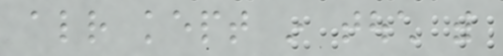already kept in touch with
